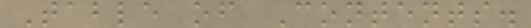Table of Contents.
